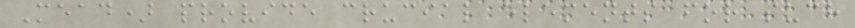Mead) provide crucial elements for such
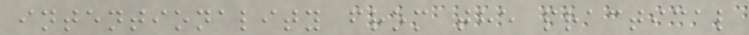intentionality from the practical
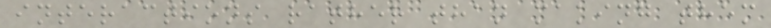interactions rather than making them
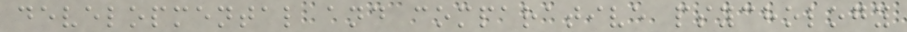developmental and comparative psychology
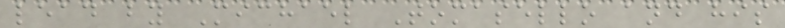lead by Michael Tomasello and his
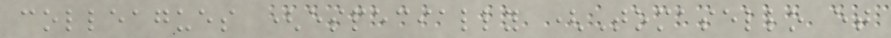colleagues (especially (Tomasello et
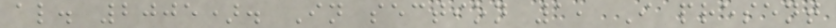al. 2005). In section 1, I present
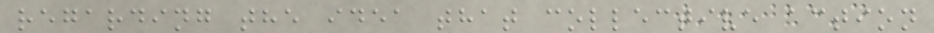regarding the idea that collective action
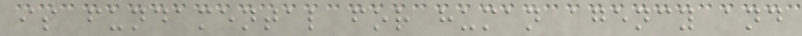is fundamental for human agency and
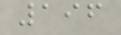196
